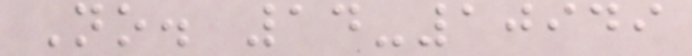No. 14-10949
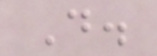D.
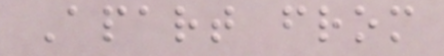Apart from
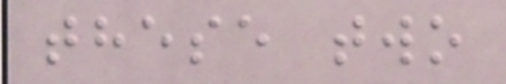these two
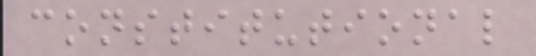constitutional
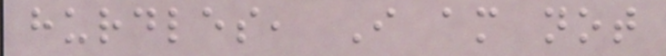hurdles, I am not
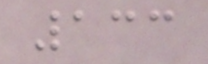133
